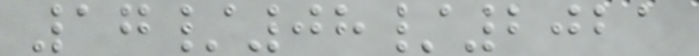17/08/2021
